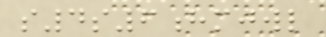s4s6hmjwl
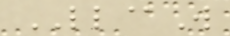LL@W
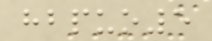hbpuo5
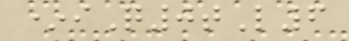*iQ0tL6
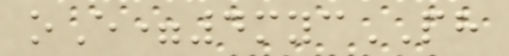oE=4mycPH
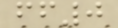ff0
